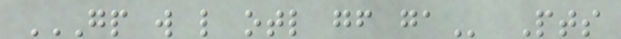GP W L OTL GF GA Pts
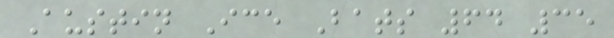Austin Ice Bats 64 35
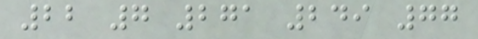22 7 271 249 77
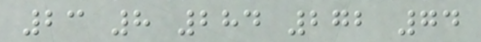23 8 284 272 74
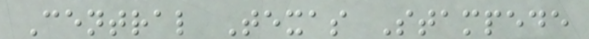Central Texas Stampede
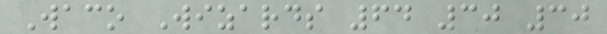Waco Wizards 64 30 30
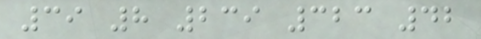39 8 239 323 42
